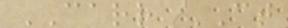CARR CT
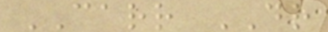CARR DR
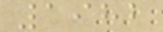1982
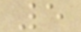5
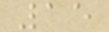15
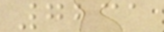7231
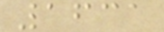1631
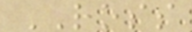ROSS
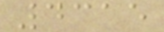4315
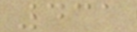431
